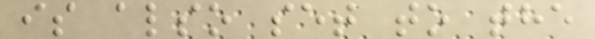is also set to the
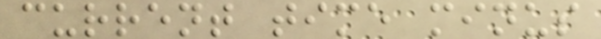current time minus
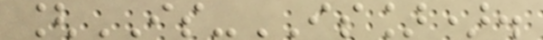[IS-IS]).
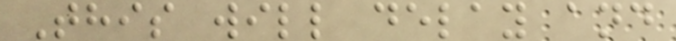This will delay and
